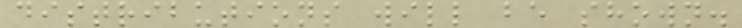distributions will be shown.
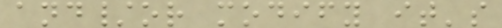and/or modify it's
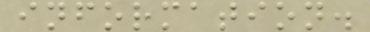information.
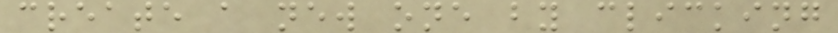create a new one by clicking
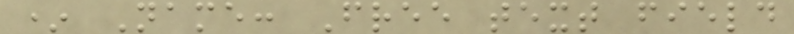* Name: Free text field
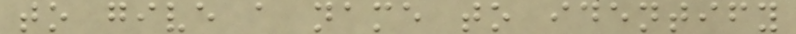to give a name to identify
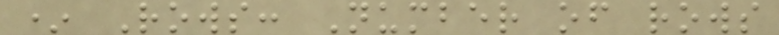* Rows: Number of rows
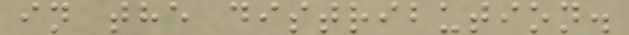in the distribution.
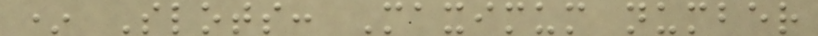* Slots: Maximum number
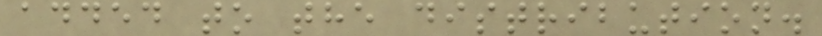added to the distribution.
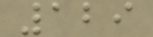129
